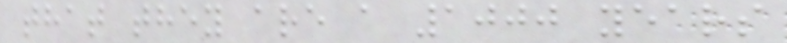that they are a 1000 years
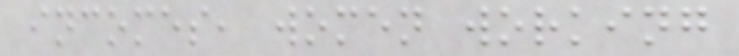incomes, women working
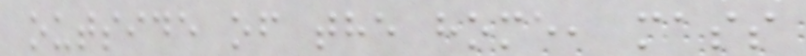outside of the home, mass
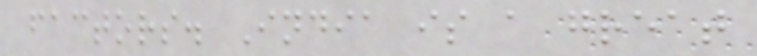factors. India is a great
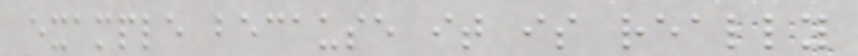example because it is really
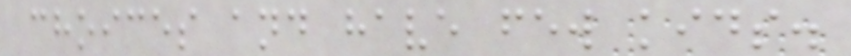choices and have few kids.
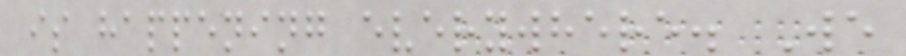is happening everywhere. We
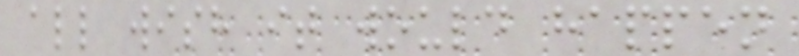all wish it would happen
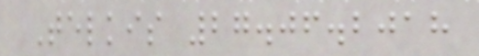Telkis 27.06.2018
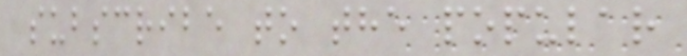subscribe to the popular
